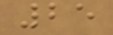25
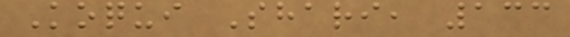Koqui Shari, 133
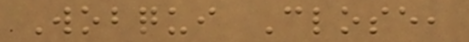Wobqui Close,
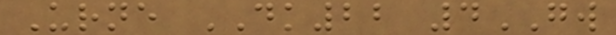Urne DK22 4GW
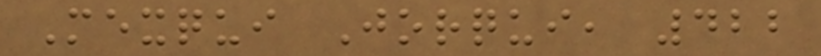Mexqui Jorqui, 422
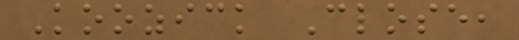Koozick Close,
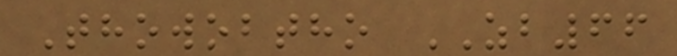Thowobtho ZB66
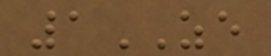1ZE
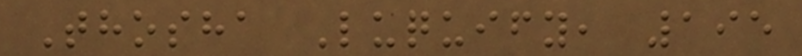Thosha Luquify, 195
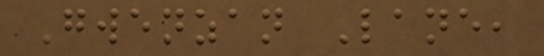Gwenzan Lane,
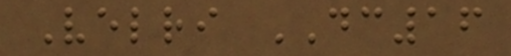Velri DC16
